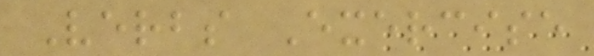Verbs Exercise
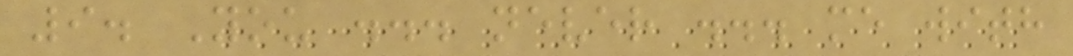9. You ... never ... me with
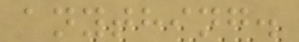anything.
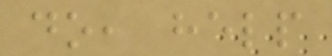do, help
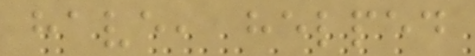have, helped
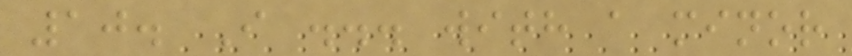10. I ... with a minor
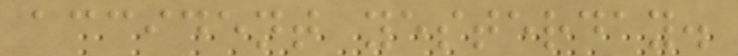accident yesterday.
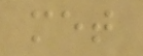met
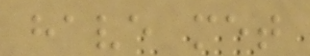have met
